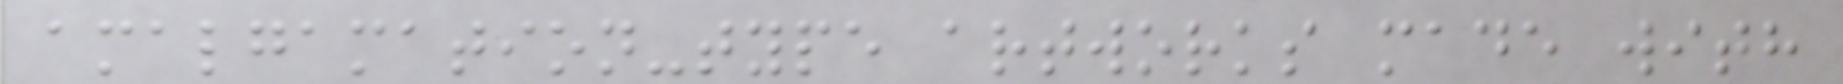amalgamation-type artworks made with
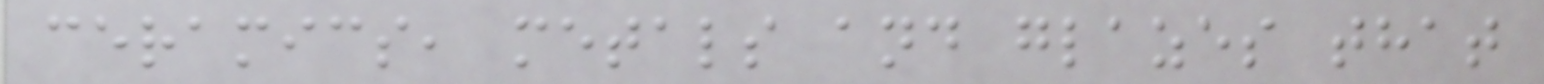ceramics, metals and glazes that
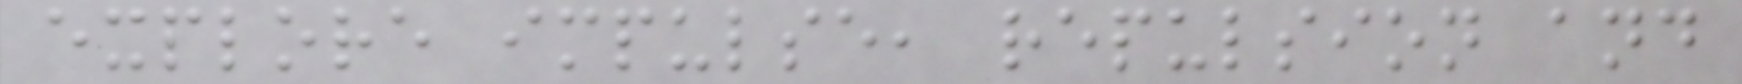explore impulse, repulsion and
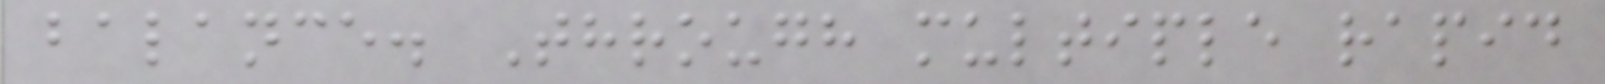balance. Through multiple rapid
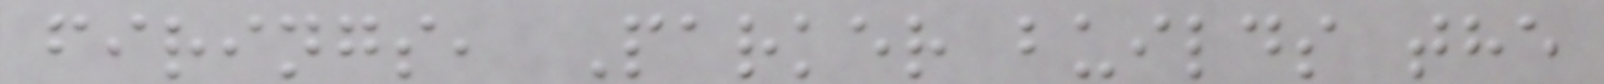firings, Parker builds the
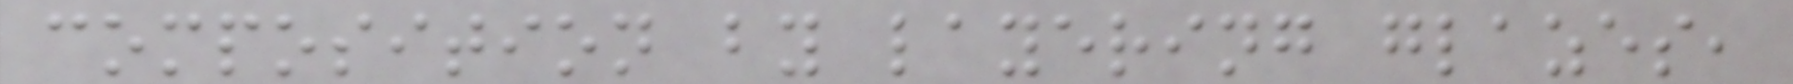composition by layering glazes,
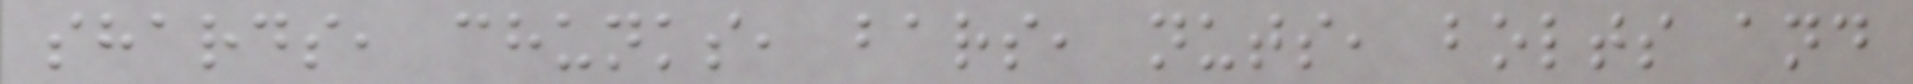shards, chunks, bars, nuts, bolts and
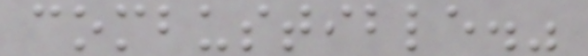combustible."
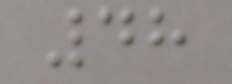48
